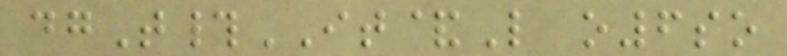dgT#IT&L o6so
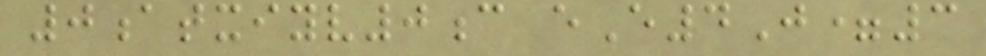0atxiyv0c eE4J=3
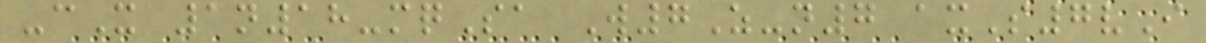-cX 1n18-mqSa W7Z-n7 axS7vI
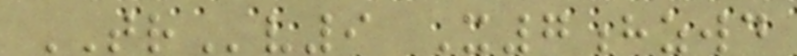TRv9 X7hzwd
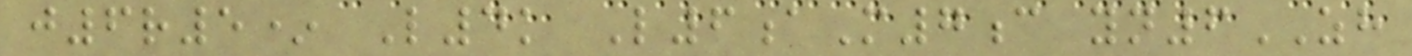j6r5* L4k L6aM7c yn6ZH
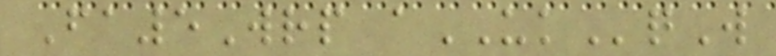Fa5Wrp aUKqW
